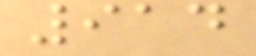914
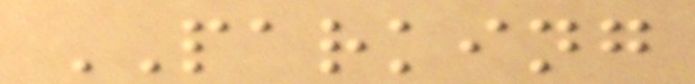PARKING
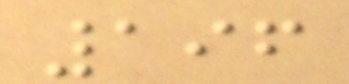196
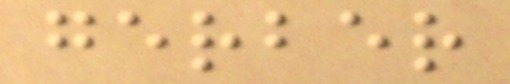gerber
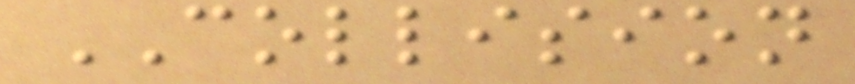COLLISION
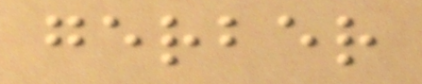gerber
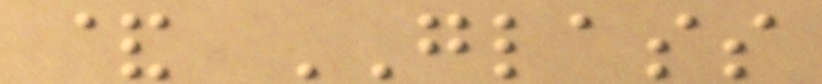& GLASS
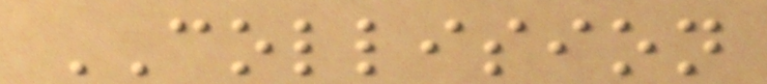COLLISION
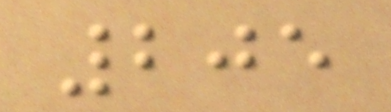205
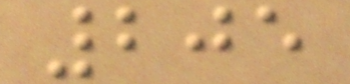205
